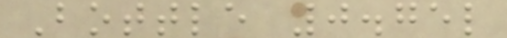Bottle 0.75l
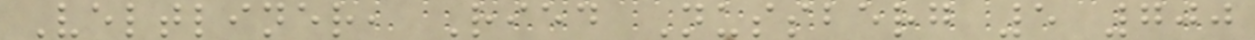Veltliner, Ried Nussberg 5 700
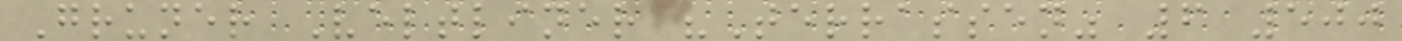Gruner Veltliner "Terrassen" 6 500
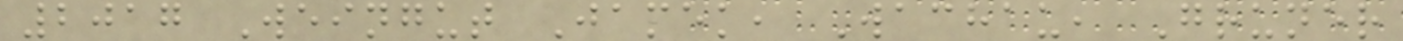2017 Weingut Jamek, Wachau, Gruner
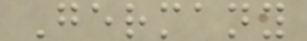Germany
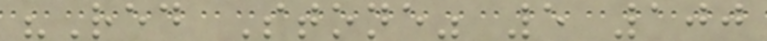"Red Stone" 5 100
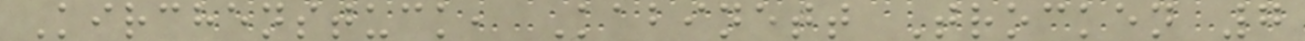Kirchenstuck, Kabinett Trocken 7
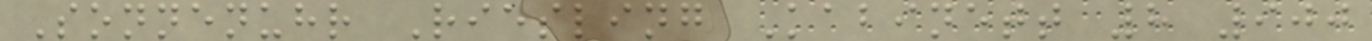Sonnenuhr Riesling Kabinett 8 900
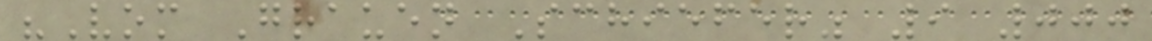"Vom Grauen Schiefer" 9 000
